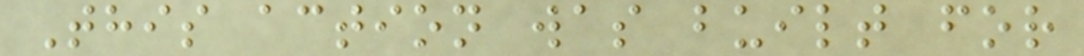This action was built for
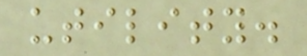utility.
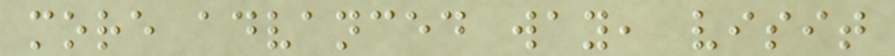more advanced way, visit
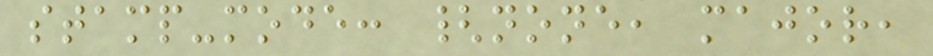stamp-mode: {none, major,
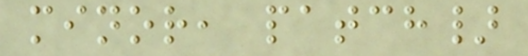minor, patch}
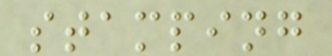stamping
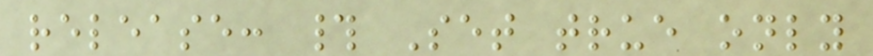release: # Set true only
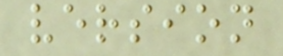version
